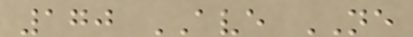170 AVE NE
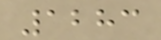1283
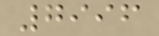7996
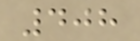408
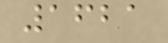1621
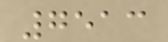7513
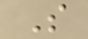S
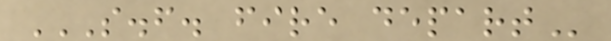S.F. FIRE DEPART
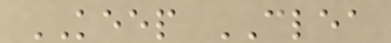KEEP CLEA
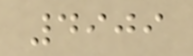4909
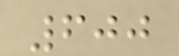600
